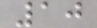10
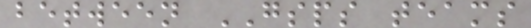between GSPS teams
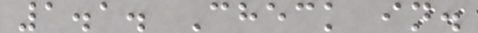1.1. Check in.
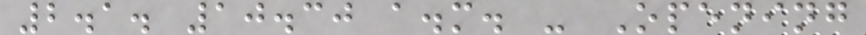2.1. 10.30 a.m. - Opening
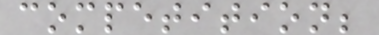competition;
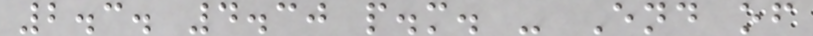2.3. 4.30 p.m. - End of
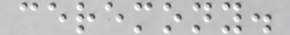ceremony.
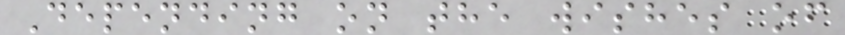Depending on the wishes of
